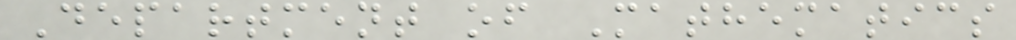Department of Mathematics
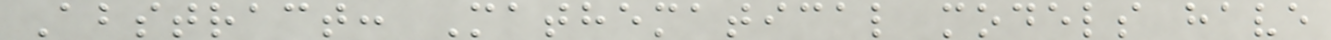Abstract: Mathematical models have
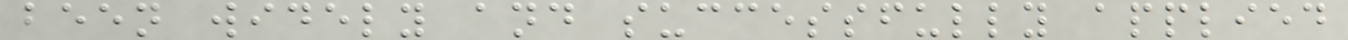been widely and successfully applied
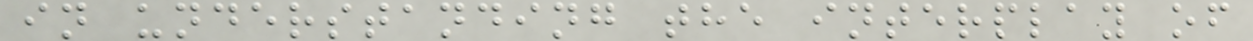in understanding the interplay of
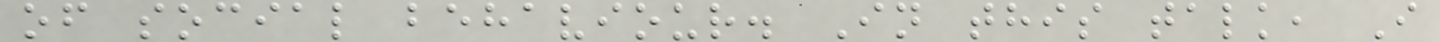of social behaviour. In this talk, I
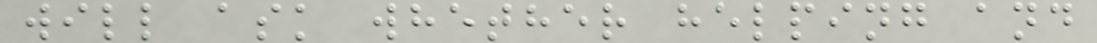will ask whether helping and
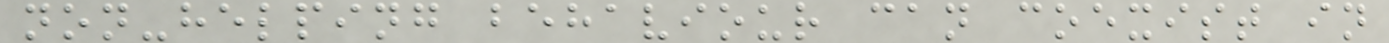non-helping behaviour can coexist in
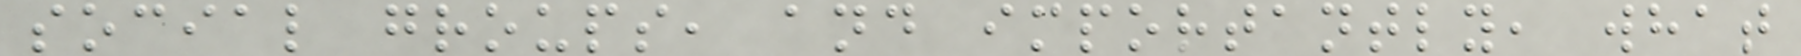social groups, and importantly, what
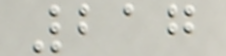217
